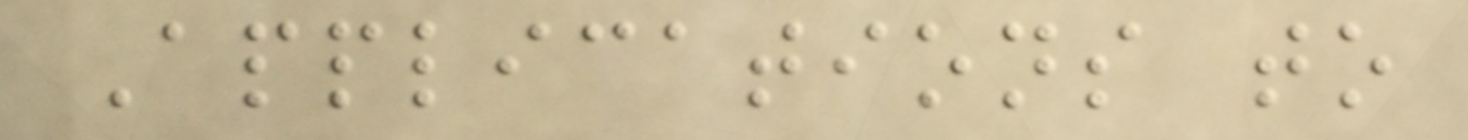Applications to
